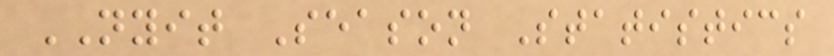NYIT Season Statistics
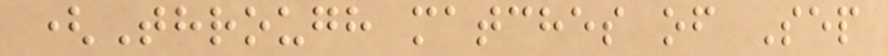(Through matches of Sep
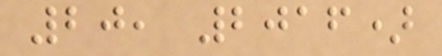20, 2016)
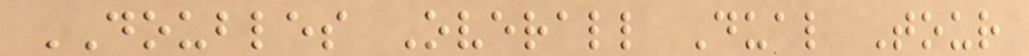DOUBLES Overall Dual Tour
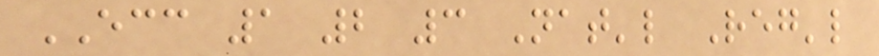ECC 1 2 3 Nat'l Reg'l
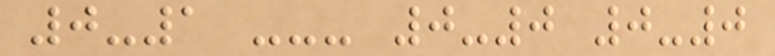0-1 --- 0-0 0-0
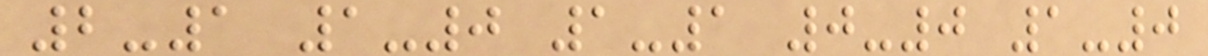2-1 1-0 1-1 0-0 1-0
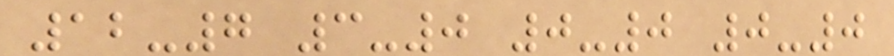12-7 3-0 0-0 0-0
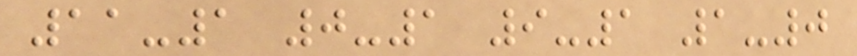11-1 0-1 9-1 1-0
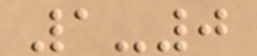1-0
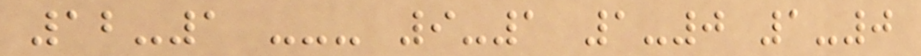12-1 --- 9-1 1-0 1-0
